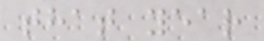that year
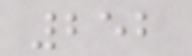252
